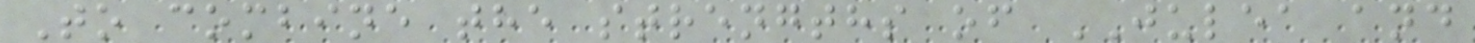To combine the strengths of JULEA and
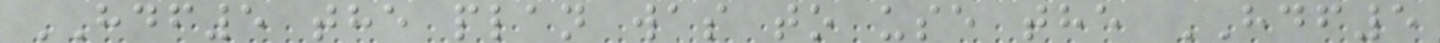HDF5 the plan was to use the HDF5
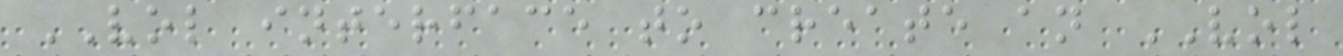VOL interface to create an VOL
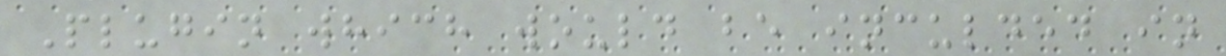Plugin which would be inculded in
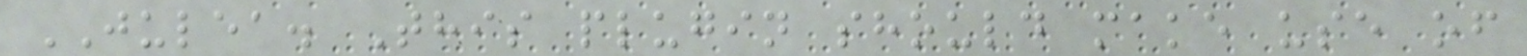JULEA. This plugin should make use of
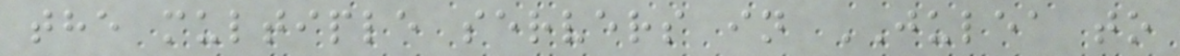the multiple servers in JULEA to
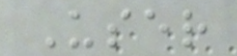User
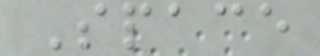Space
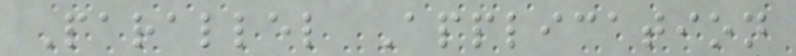Parallel Application
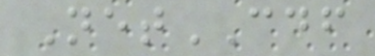NetCDF
